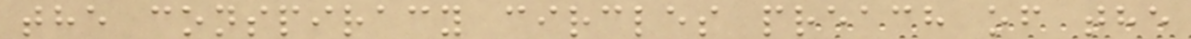the conspiracy circles preach of the
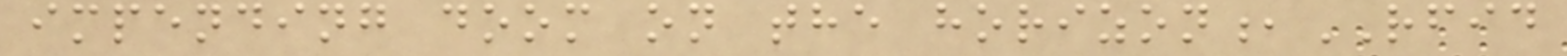impending doom on the horizon,RFID
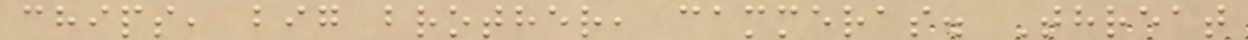chips, big brother, cammeras. Threat
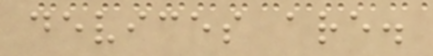devices are.
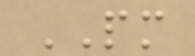PM
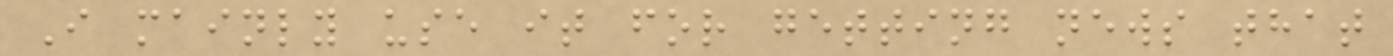I mainly use it for getting news that
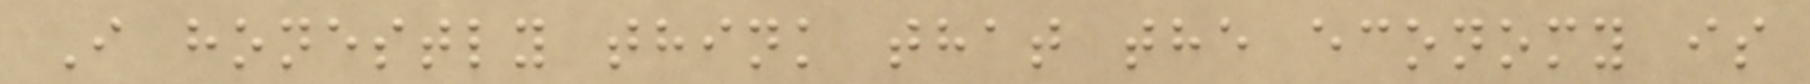I honestly think that the economy is
